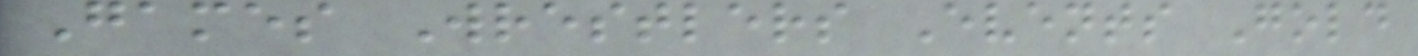Games Wrestlers Events Gold
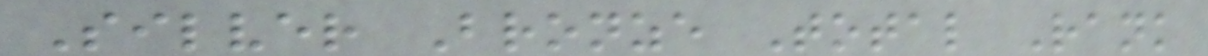Silver Bronze Total Rank
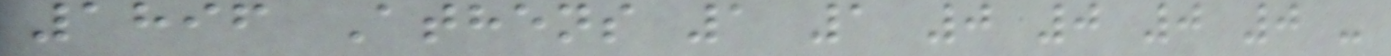1896 Athens 1 1 0 0 0 0 -
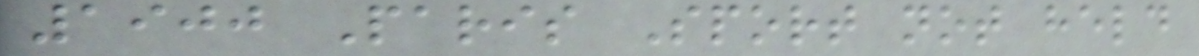1900 Paris Sport not held
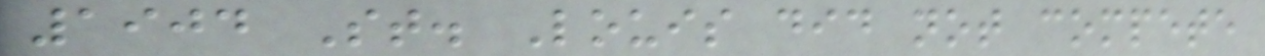1904 St. Louis did not compete
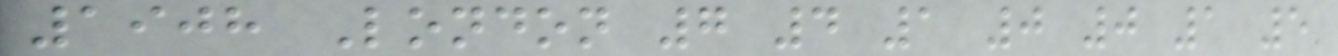1908 London 7 4 1 0 0 1 5
